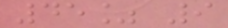45% 9
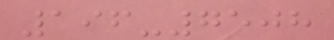196-7508
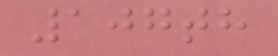107th
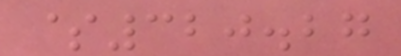$320.27
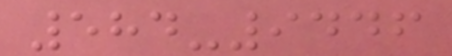584-9446
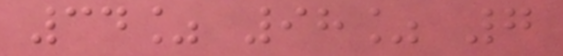34% 98% 7
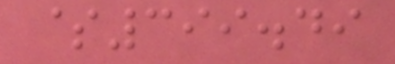$399.49
